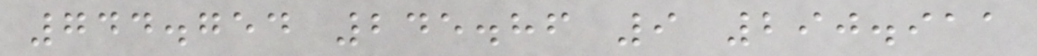744.754 245.86 9 290.911
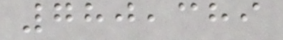780,389
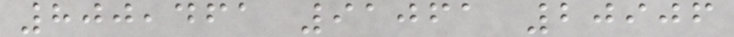800,461 91061 20906
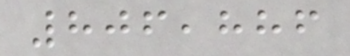806,886
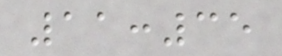11:35
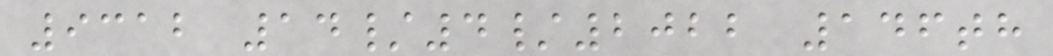9312 14/4/2022 146th
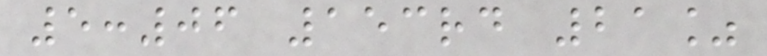5:06 153rd 21%
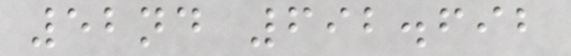52nd 692.692
